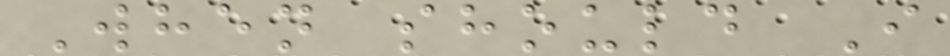When should I
